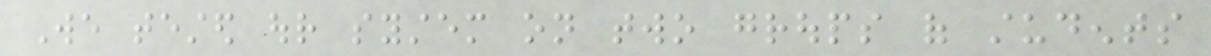We tested our system on two groups of students
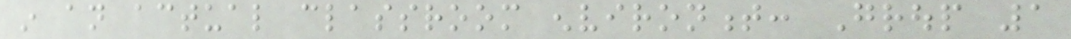in an actual classroom environment: Group 1
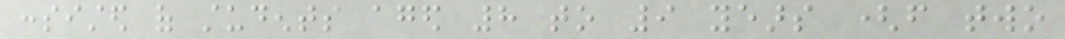consisted of students aged 8 to 9 years (from two
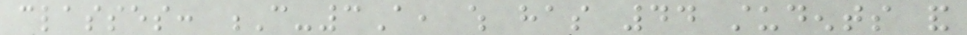classes: C-3A, which has 44 students and
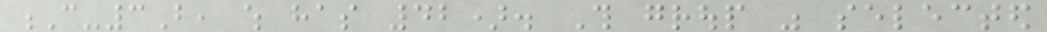C-3B, which has 42). This group was selected
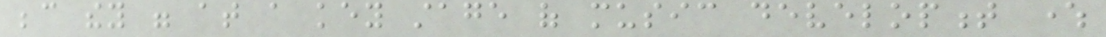because they were at a key stage of music development where
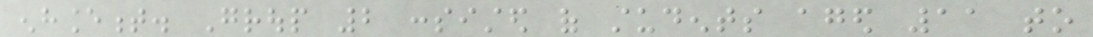enhancement. Group 2 consisted of students aged 11 to
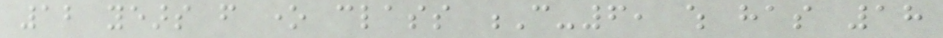12 years from one class C-6, which has 18
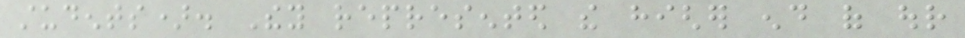students). They represented the higher end of our
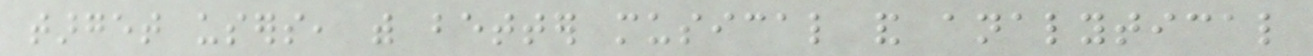target users, with better musical and analytical
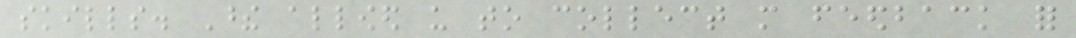skills. These allowed us to collect more feedback for
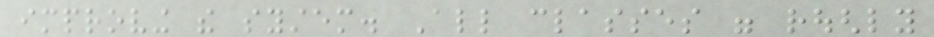improving the system. All classes were roughly
